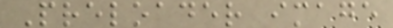Preloader image
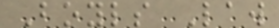Boyls Law
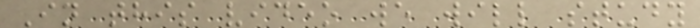In this video we will study
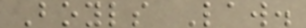Boyls Law.
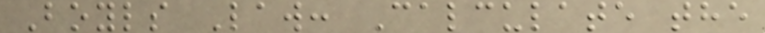Boyls Law: Calculate the
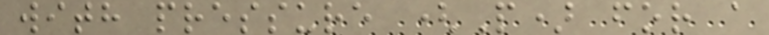with pressure (P) for a
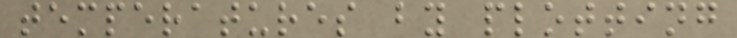temperatures by plotting
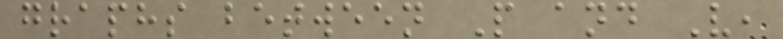graphs between P and V,
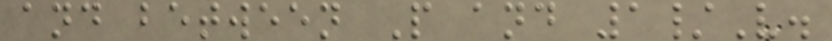and between P and 1/V.
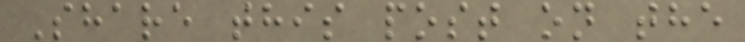Share this post on the
